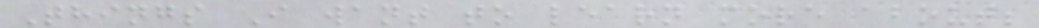Things I want to learn more about;
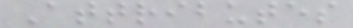Attributes
